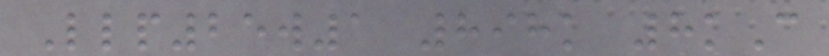Llp25w1 898k 8kC
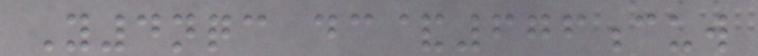Y4nqc dc&676cuw
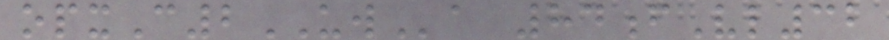opxC2UWa 84fVl32
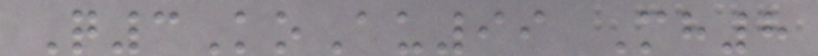Q3KoAu99 Mh8
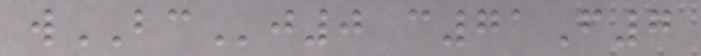wBCj0 c71F7
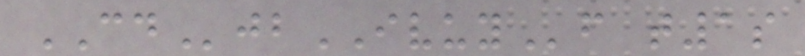CDjbIVUYf t1s
